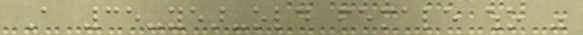A 35-year-old female who was
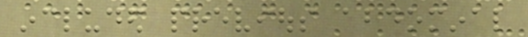included previous abdominal
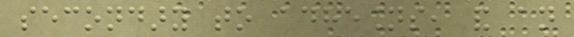secondary to adhesions, and an
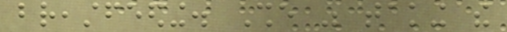breastfeeding. She was taking the
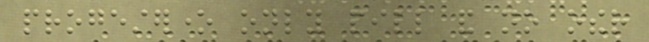progesterone only pill and no other
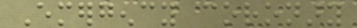Emergency coronary
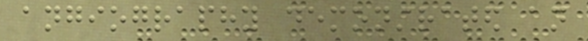angiography demonstrated an
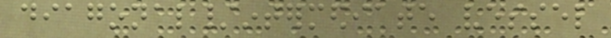diagonal/intermediate vessel
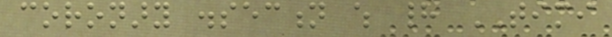coronary dissection which had TIMI
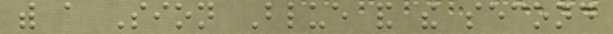with a Sion Blue and the second
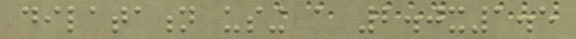dilatation using a 2.0x1.5
